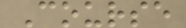Course
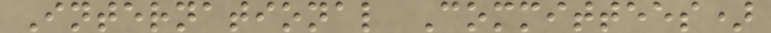International Committees)
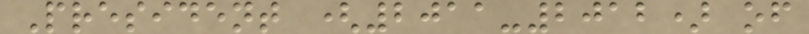President (2011-2012) of
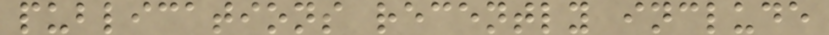publications recently include
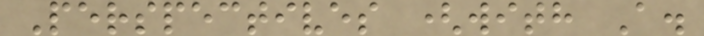Perspectives (with A.
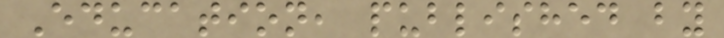Education, published by
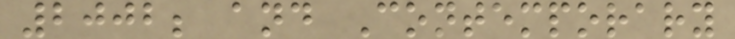2002; and Contemporary
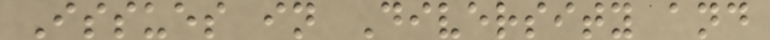Issues in Diversity and
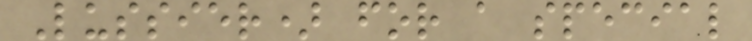Lussier) for a special
